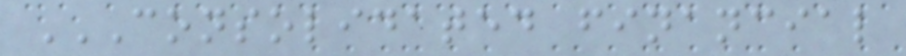CONSOLIDATED FINANCIAL
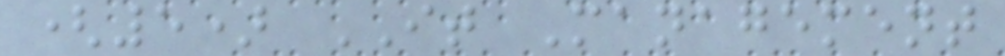(5) IT Management
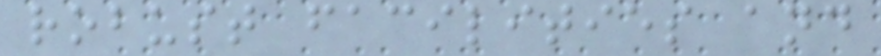robust facilities and
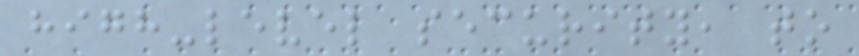high-level security, to
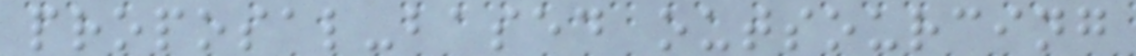proposal-based outsourcing
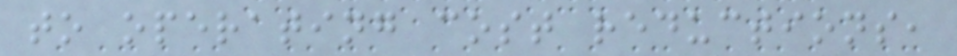to operating cost reductions,
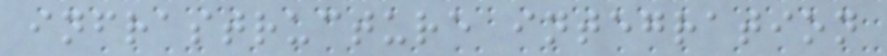infrastructure integration
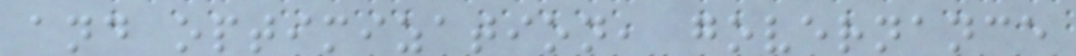and optimization, governance
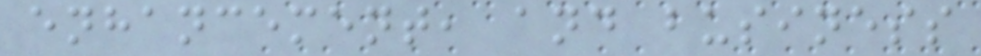enhancement, and business
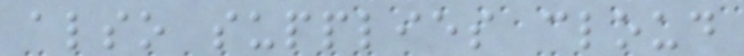also supplies cloud
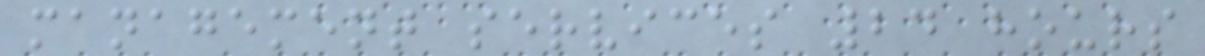management services 24 hours
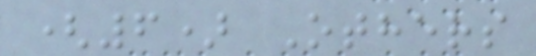(6) Others
